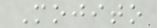Mojito
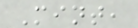Mint,
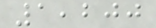1,200
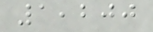1,200
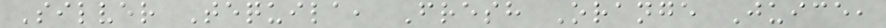Silver Tequila, Fresh Orange Juice,
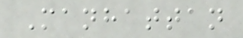Manhattan
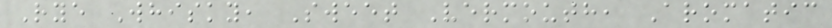Rye Whisky, Sweet Vermouth, Aromatic
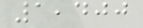1,400
